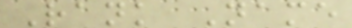Rank Name
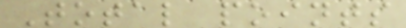Total points
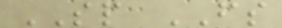SP FS
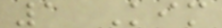1 Kim
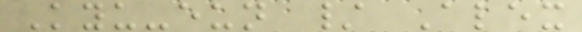Kyu-eun / Alex
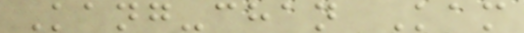Kang-chan Kam
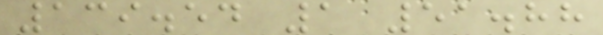139.54 1 51.88
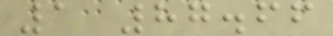1 87.66
